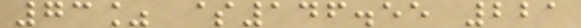73% $146.55 221
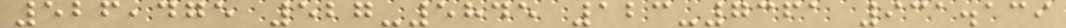526,475 527-5845 123-7361 931.139
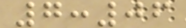7:06
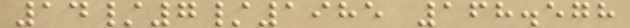14/7/1985 168.578
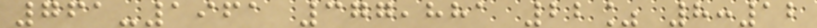761-1961 377,881 22% 8:12
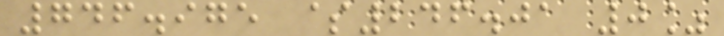746.975 $246.01 0%
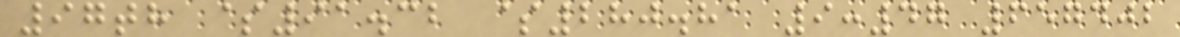97th $91.32 $280.81 9:47 657402
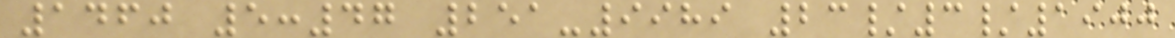1460 5:47 251-9989 23/3/1900
